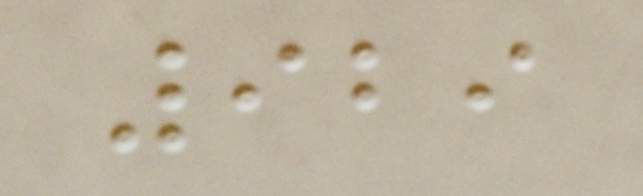929
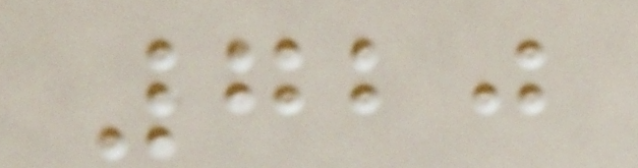720
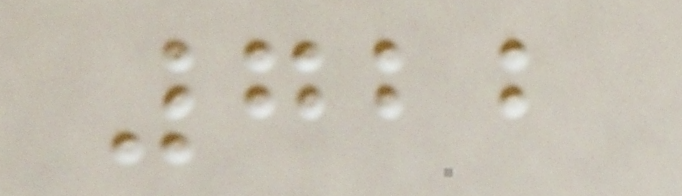722
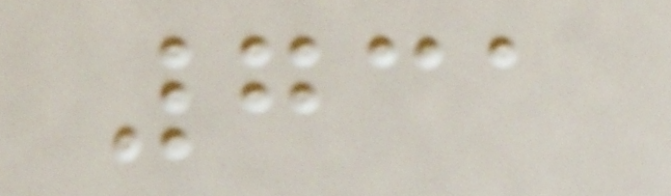731
